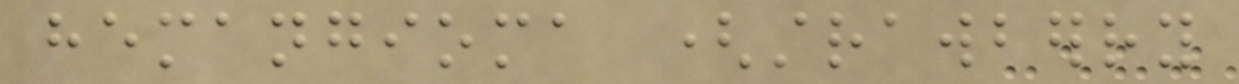hemangioma (strawberry
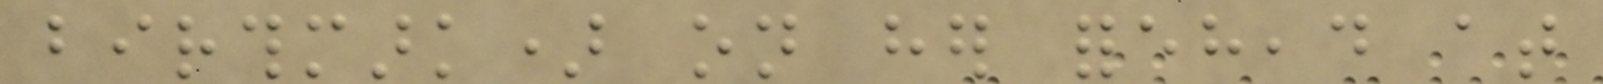birthmark) on her forehead at
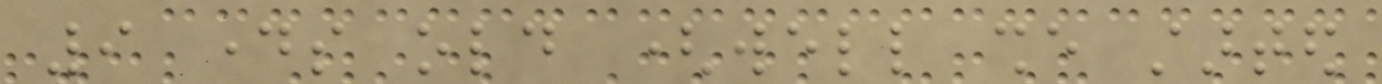9 days old (well she started
